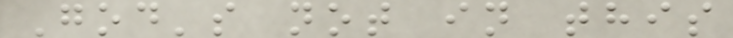God's not in this
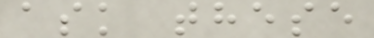ask these
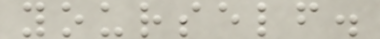yourself.
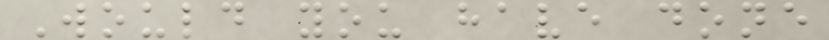Would you have done
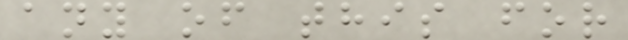any of this for
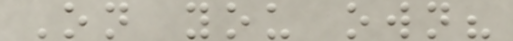On you own?
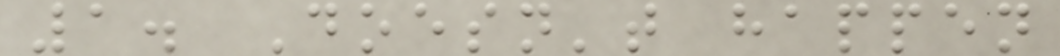1. Doesn't happen
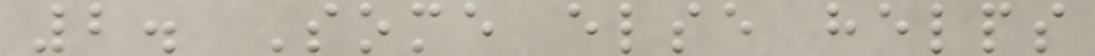2. Some else helps
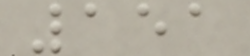151
